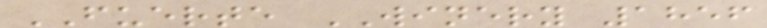FUERTE WINERY 1856
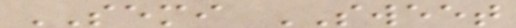SEMI SWEET
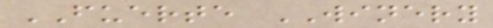FUERTE WINERY
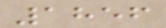1856
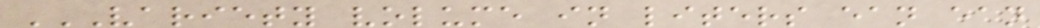VARIETY VOLUME IN LITERS EAN EAN
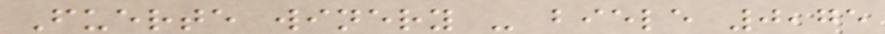Fuerte winery - biele 0,75
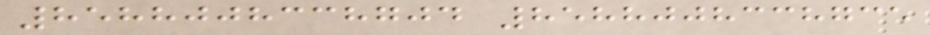8588008338704 8588008338735
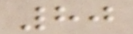80
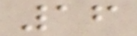16
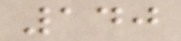140
